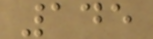145
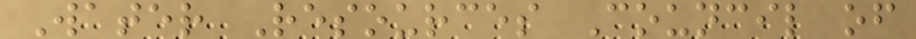Water Resources Council of
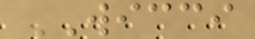WICCI
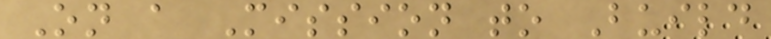On a Mission to Build
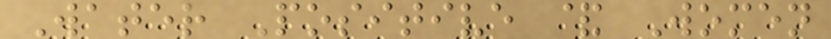Water Positive & Women
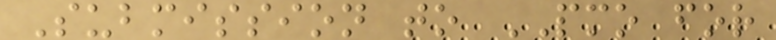Submission to PMO for
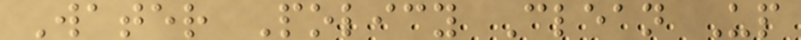Water Policy Clean Up
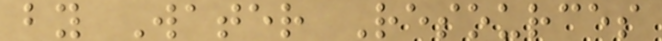by Water Resources
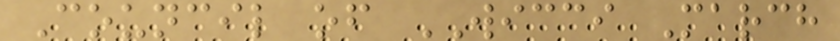Council of WICCI March
